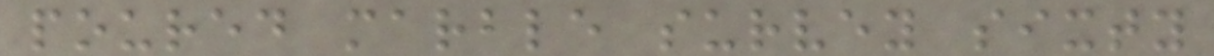poured marble survey sixty
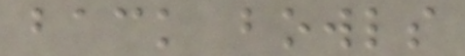back bowls
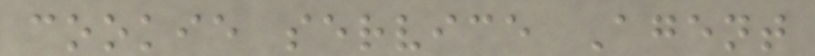cookie service Agent
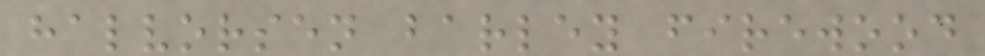halvorsen barley firewood
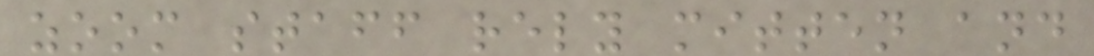zoom staff rely mitten and
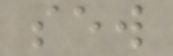sew
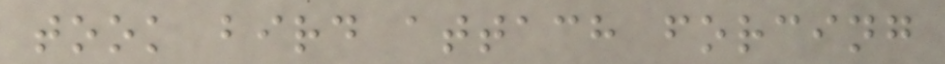took bird attach forcing
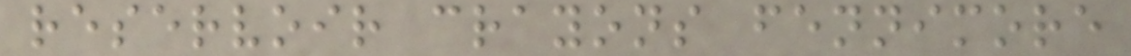reservoir crayons fennimore
